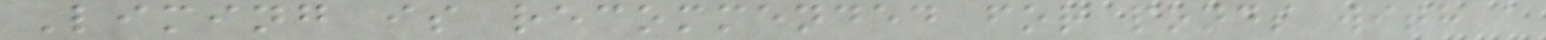Liming is recommended for ponds with a
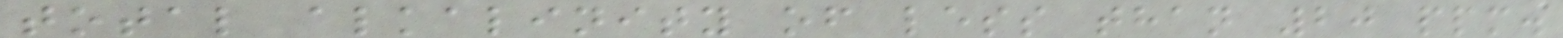total alkalinity of less than 20 ppm.
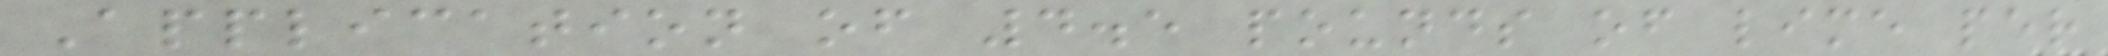Application of 4.5 pounds of lime per
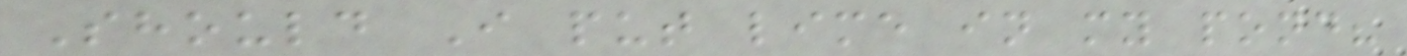Should I put lime in my pond?
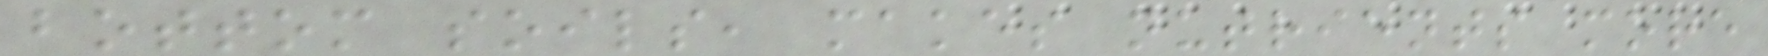bottom soils, makes nutrients more
